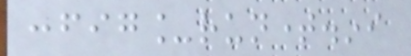config_runtime.ini
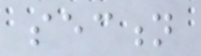section
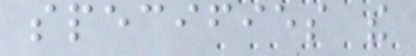specifies the
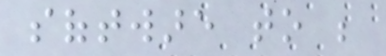software to be
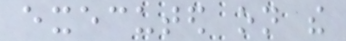executed on the
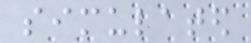simulated
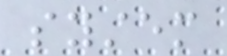system
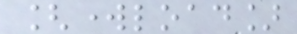[workload]
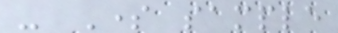- Some sample
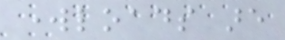workloads are
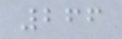266
